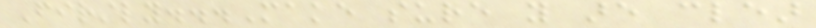Firstly...Make sure you are clear
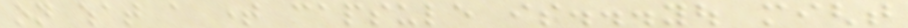on what a time capsule is...you might
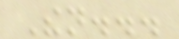Then...
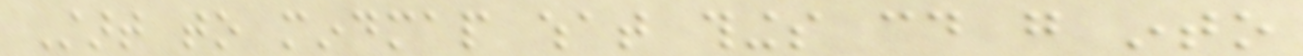Start to mindmap what things could go into
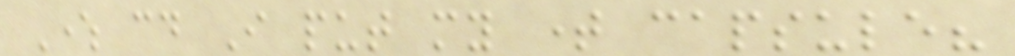Where could I put my time capsule?
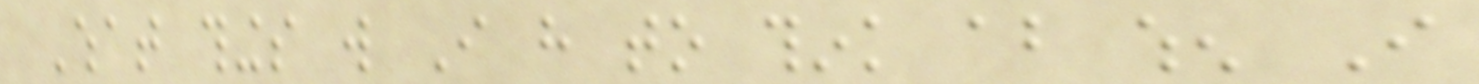What things will I have to think about when I
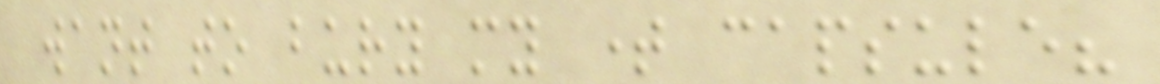want to bury my time capsule?
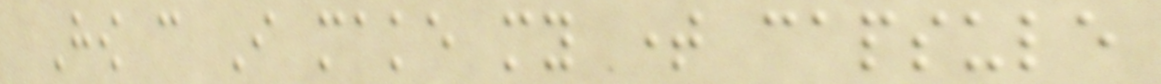How can I make my time capsule
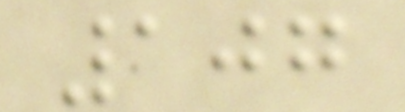107
